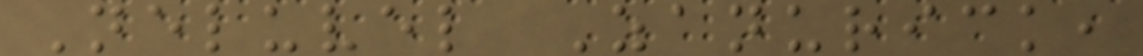Neluvel Zanurick,
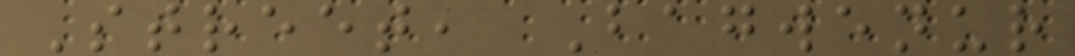Street, Bagwenur
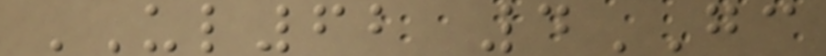UL62 4GC
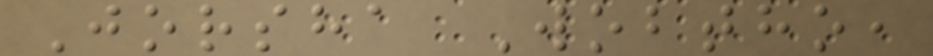Jorsha Wobtho,
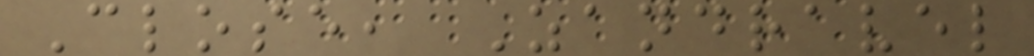Close, Zandravel
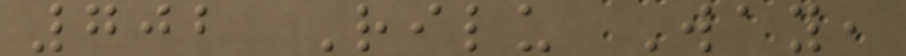702 Rilu Way,
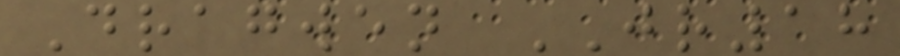Dragwen JR18
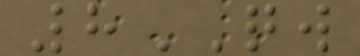8QW
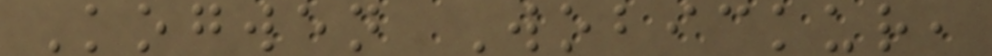Kogwen Wobickur,
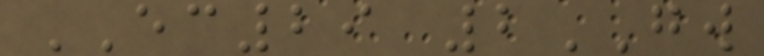EC29 2GW
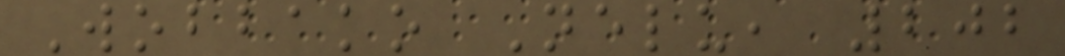Wobbako Nelu, 202
